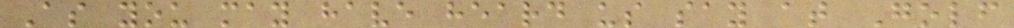As you may have heard us say at Golf
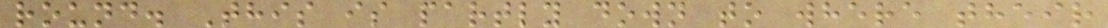round. This is partly down to where their
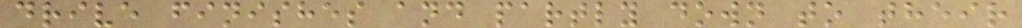drive finishes and partly down to their
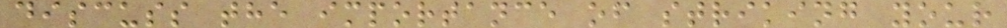discuss the importance of striking your
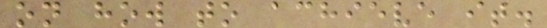on how to achieve it.
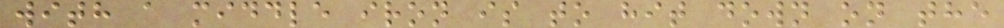with a middle iron is to hit down on the
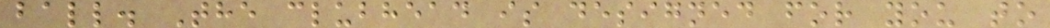ball. The clubhead is designed for you to
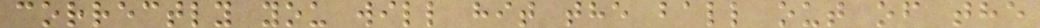correctly you will hit the ball out of the
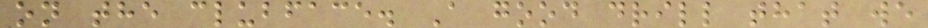on the clubface. A good drill that we
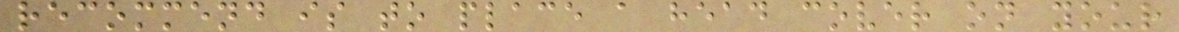recommend is to place a head cover on your
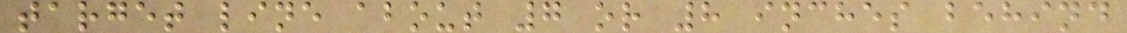target line about 7 or 8 inches behind
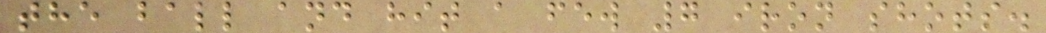the ball and hit a few 7 iron shots.
